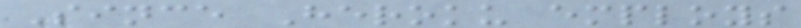Since Heroku employs
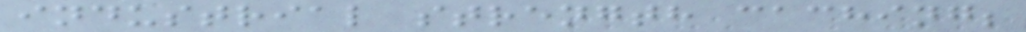industrial strength caching;
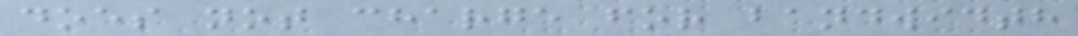does not charge for bandwidth
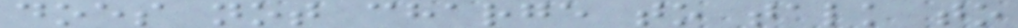does not charge to talk to
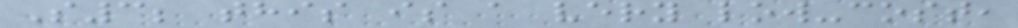S3; this is a very low-cost,
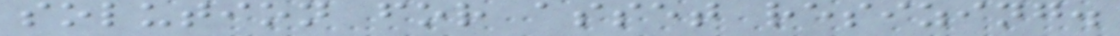solution for asset resizing.
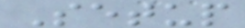Setup
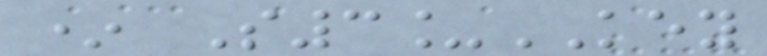* S3_KEY
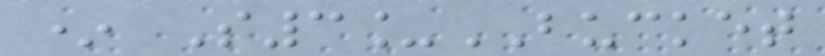* S3_BUCKET
